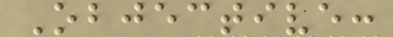Objective:
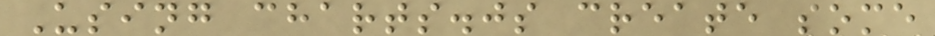Using charts.js create some
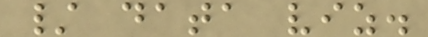/ data viz.
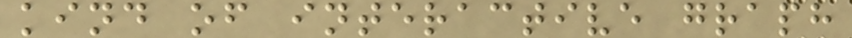kind of interactive graph
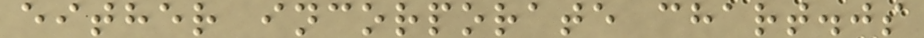either incorporate chart.js
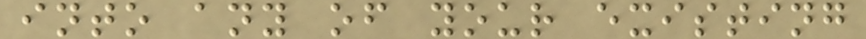into any of your existing
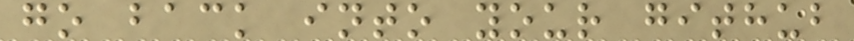go back into your github
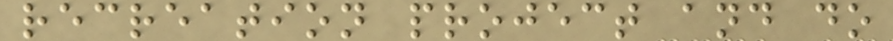recreation project and do
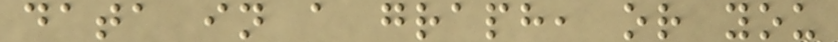data in a graph, or you
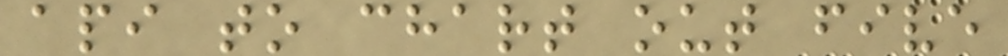api to chart out five
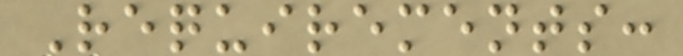Requirements:
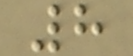8
